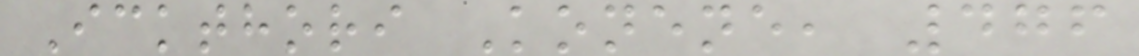Ickthori Konene, 476
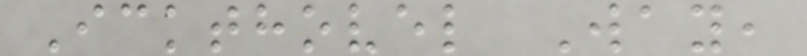Ickthovel Way,
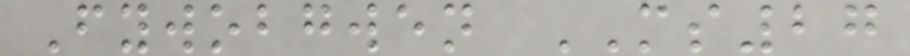Fywobgwen MS27
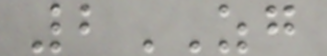2ZG
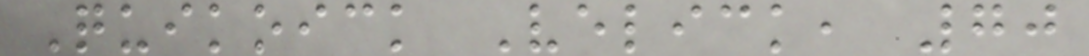Quikoick Velick, 70
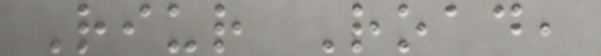Riur Road,
